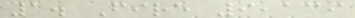1. Fire 9,139
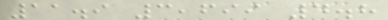11.9 3,699 4.8
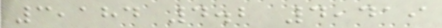3,184 4.2 4,419
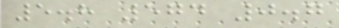5.8 574 0.7
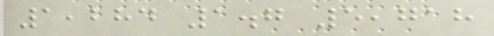1,284 1.7 5,718
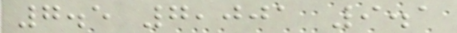7.5 7,001 9.1
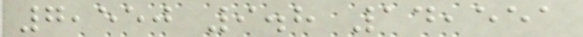7,550 9.8 14,551
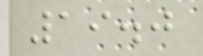19.0
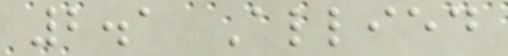2.1 Allied
